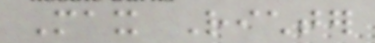Max Richter
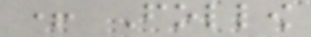+ Follow
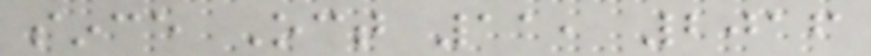since Oct 11, 2016
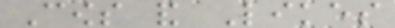Cows and Likes
